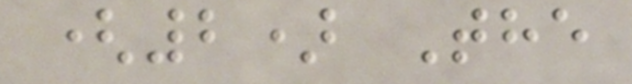(2) The
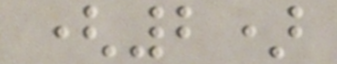(2)
